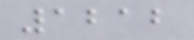1212
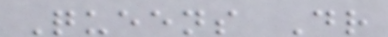Queens Dr
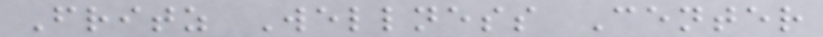Fritz Wellness Center
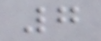7
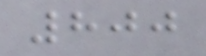800
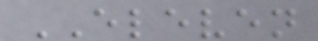ELEVEN
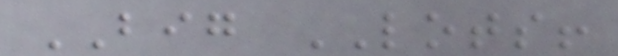BIG LOTS!
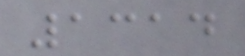1314
